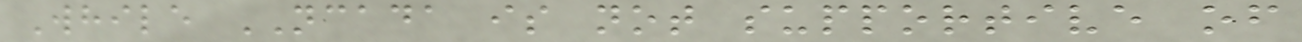While NCADA is not supportive of
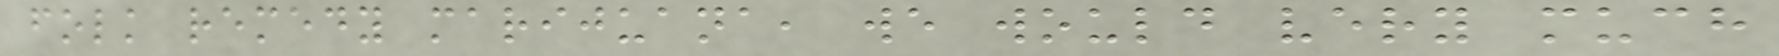folk remedy marijuana, we would very much
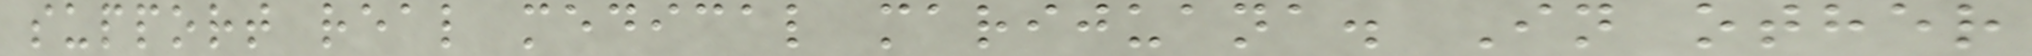support real medical marijuana. In other
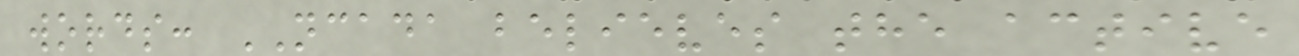words: NCADA believes the active
